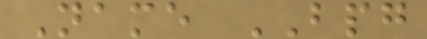Name BPG
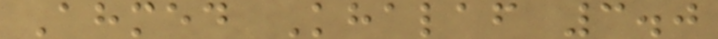Ahmed Khalaf 3.0
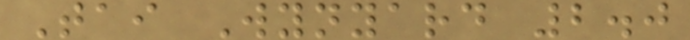Tai Wynyard 2.0
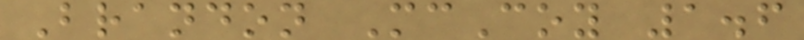Brandon McCoy 1.6
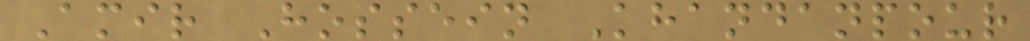Amir Hossein Khandanpour
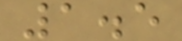1.5
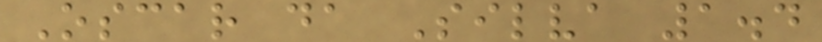Oscar da Silva 1.4
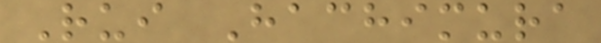Rui Hachimura
